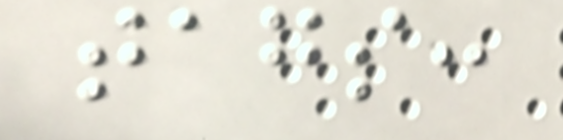tags:
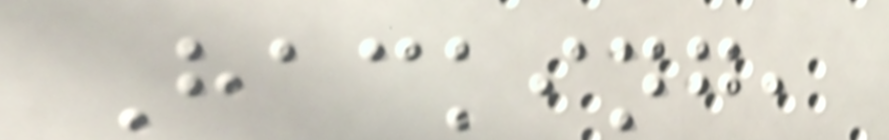Hacking,
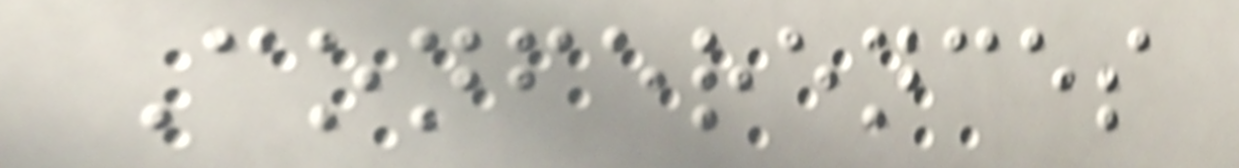Conferences
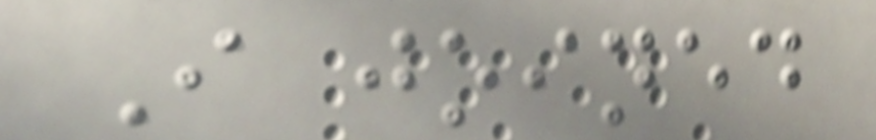I joined
